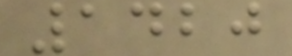1420
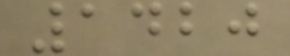1420
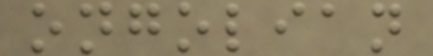ongolian
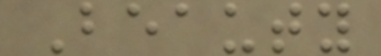Beauty
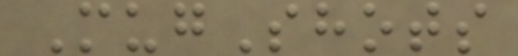MugShots
